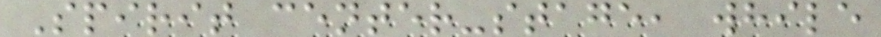Spirit center-stage, while
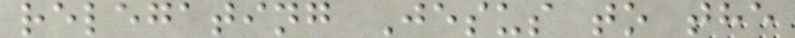relegating Jesus to the
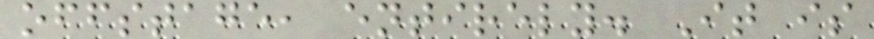offstage, entirely. It is
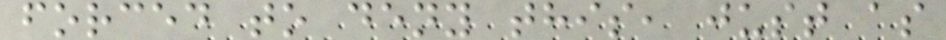forced to deny this, just as
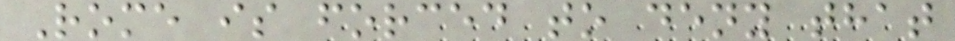Rome is forced to deny that
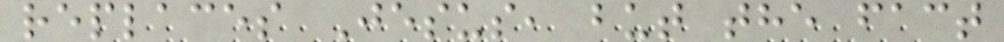replaces Jesus, but the fact
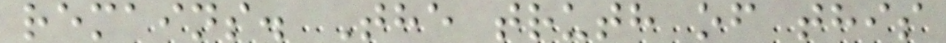remains. The truth of this
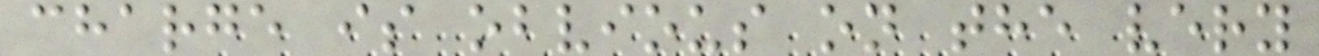charge is obvious on the very
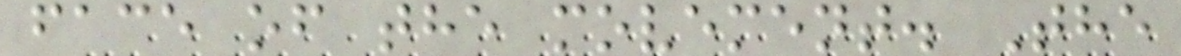face of the movement. The
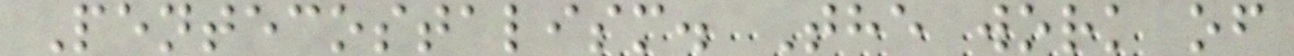Pentecostalism. The work of
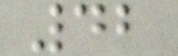42
